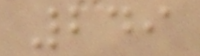249
